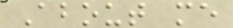About me
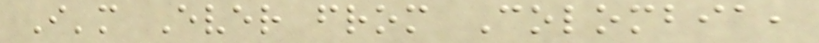I'm Ever from Colombia,
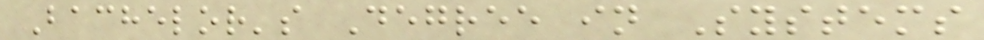Bachelor's Degree in Systems
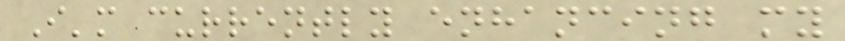I'm currently enhancing my
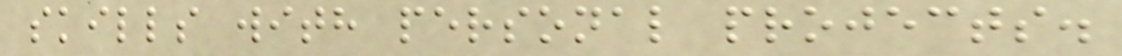skills with personal projects.
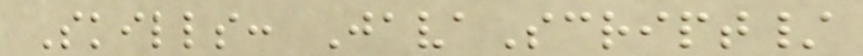Skills: JavaScript/
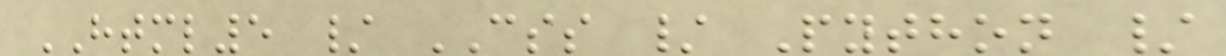HTML5 / CSS / Python /
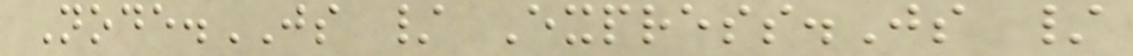Node.JS / Express.Js /
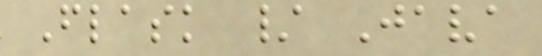Flask / Java
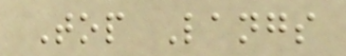Top Langs
